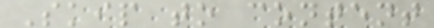Skip to content
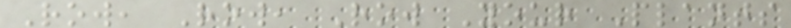Row, Row, Row Your Plants
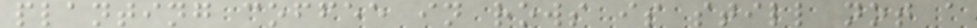planting coffee in rows is still not a
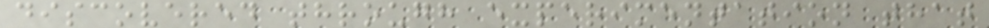discovered through experimentation that
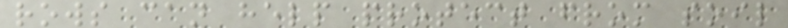rows can help protect from soil
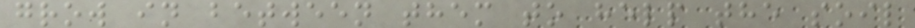grow in between them to help the soil
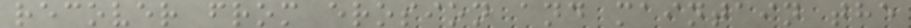recover from erosion and maintain the
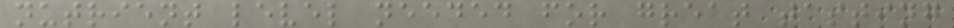nutrient level needed for great tasting
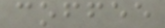coffee
